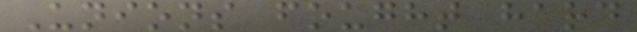Unions fought hard
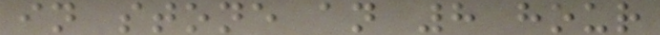in stone an 8 hour
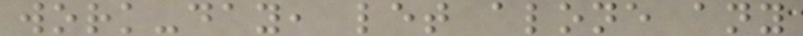work-day, let alone any
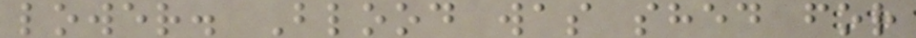lower. Blood was shed for
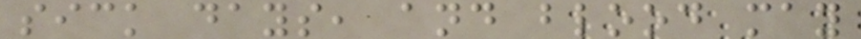sick days, and blood may
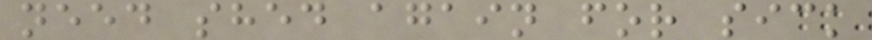need shed again for sick
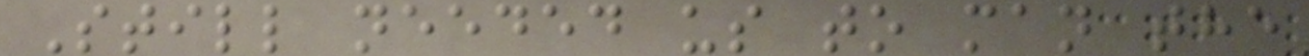Still needed us to man the
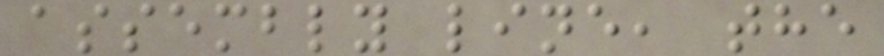assembly line, the
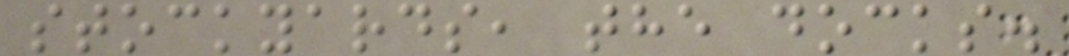stockyards, the docks.
